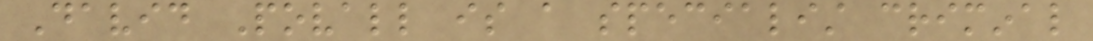David Povall is a specialist criminal
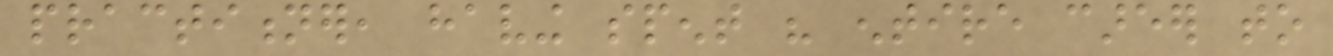practitioner, having spent his entire career to
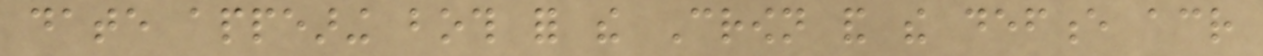date appearing both for the Crown and the defence across
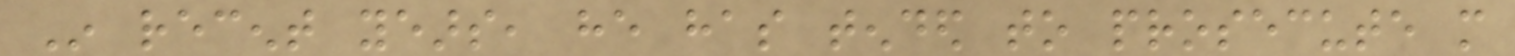In recent years, he has tended to prosecute more
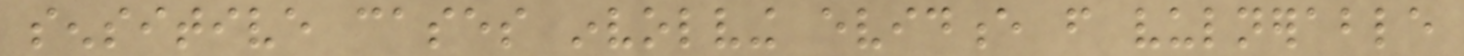sensitive cases involving evidence from vulnerable
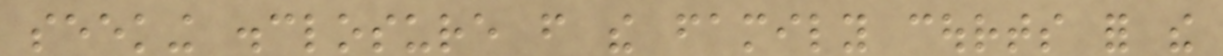seeking disclosure from the family courts for the
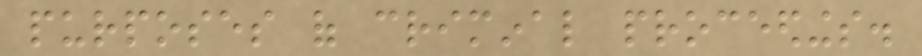purposes of criminal proceedings.
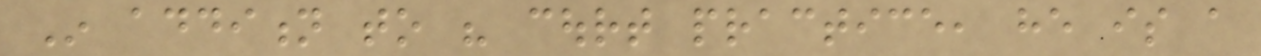In addition to his court practice, he is a
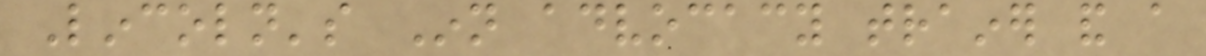Lincoln's Inn advocacy trainer and a
